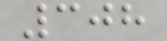308
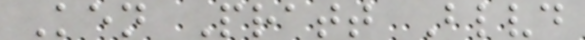Ken Pratt Blvd
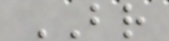BR
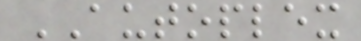AUTOPLEX
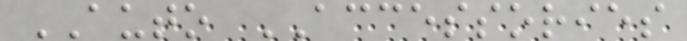AUTO ACCESSORIES
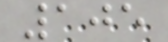105
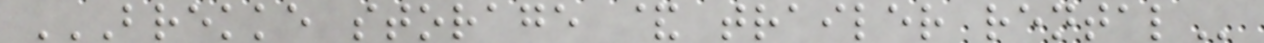BREKKE STORAGE & TRAILER RENTAL
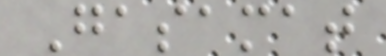Gasamat
